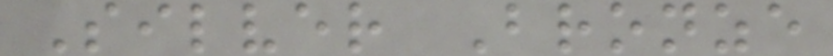Silver Bronze
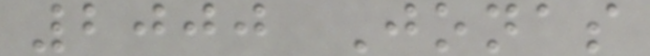2000 Jonas
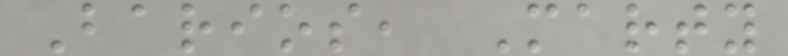Barios, Marty
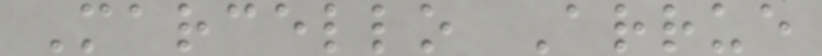Marcello Arrue
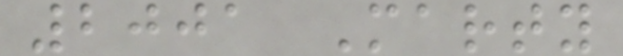2001 Marty
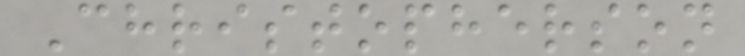Christopherson
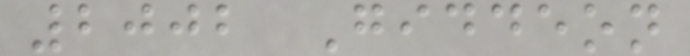2002 Giddeon
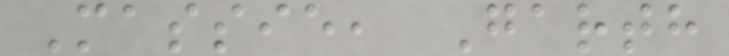Massie, Garth
